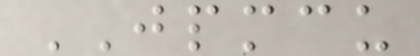JPMCU
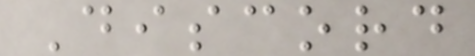Discord
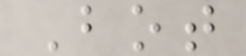Bot
